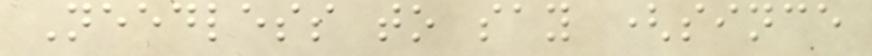Needless to say (since
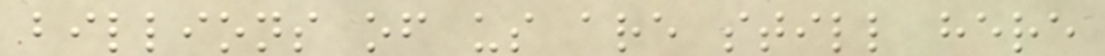billions of us are still here
